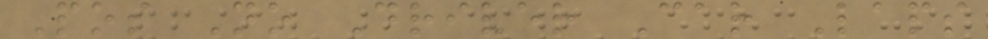Pos No Driver Car Laps
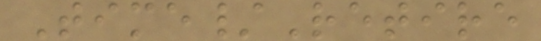Time/Retire
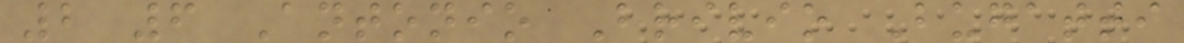2 6 Antonio Brivio Bugatti
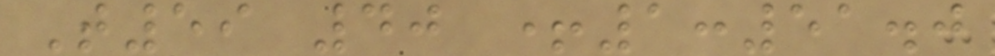T59 40 +1:51.0
